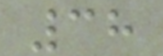38
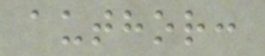author:
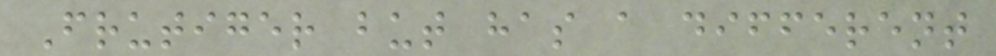Frutiger but has a different
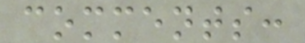comments:
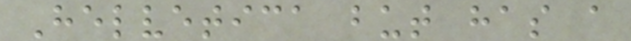Helvetica but has a
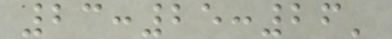23:25:26'
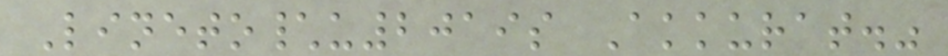Lineto\u2019s Akkurat."
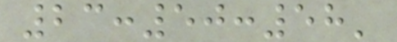23:50:58'
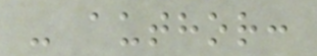- author:
